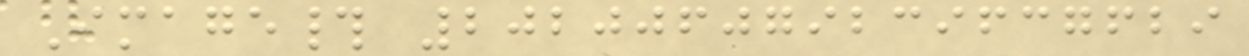Image# 202006079239637629
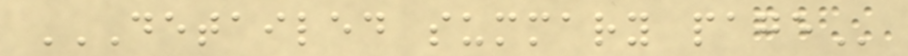DETAILED SUMMARY PAGE
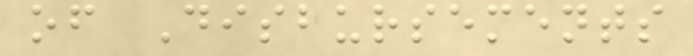of Disbursements
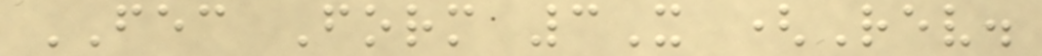FEC Form 3X (Rev.
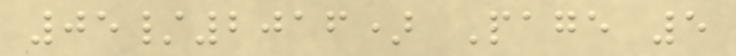05/2016) Page 5
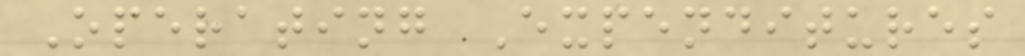Operating Expenditures
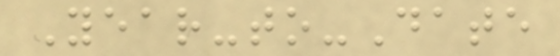Year-to-Date
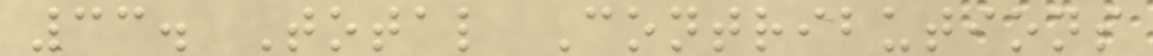33. Total Contributions
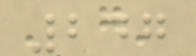247
